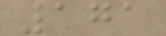171
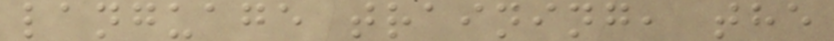language training, the
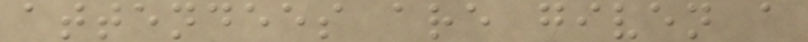attendees are given a
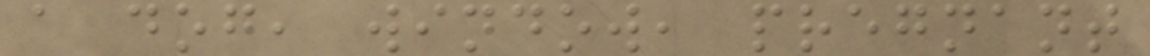a dog, window, pregnant
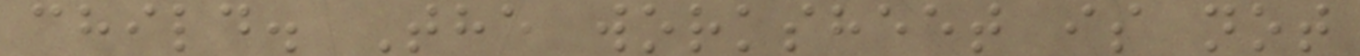child. The worksheet is not
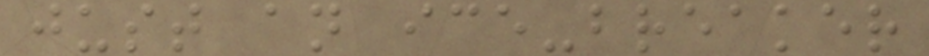just an ice-breaker
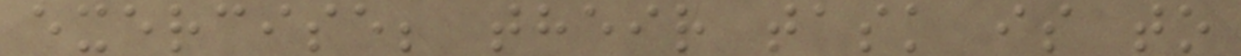exercise; their task is to
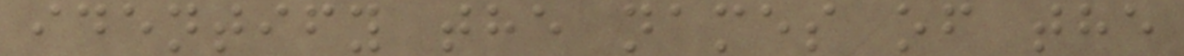identify the names of the
